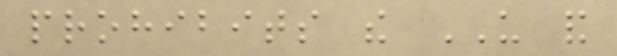prohibits the US and
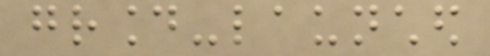ground-launched
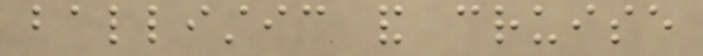ballistic and cruise
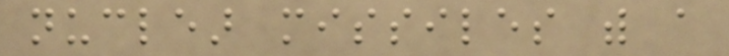nuclear missiles with a
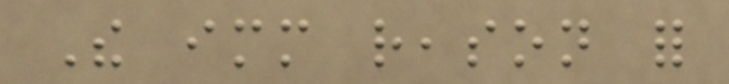The immediate reason for
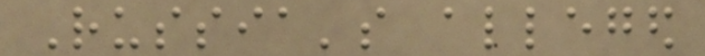Russia's alleged
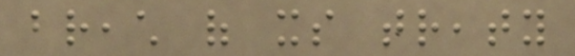breach of its treaty
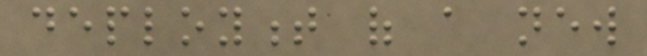deployment of a new
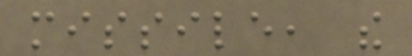missile, the
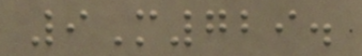9M729.
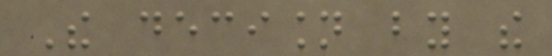The decision by the
